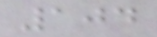104
